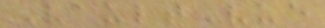VaultVue
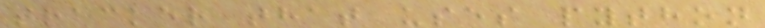tracker that uses python
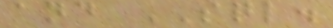and SQL.
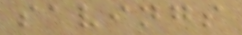savings
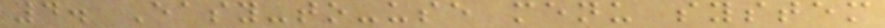4. Easy-to-use menu system
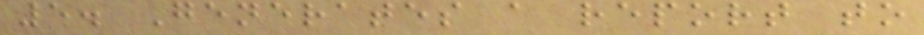5. Generates a report to
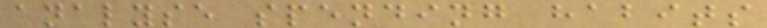analyse spending habits
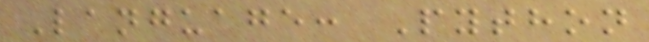Language: Python
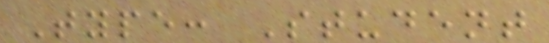Type: Student
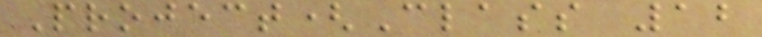Project(Class 12
